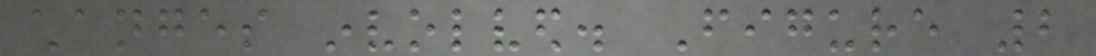changes involved. Figure 2
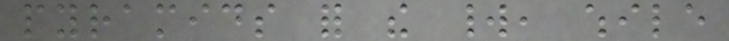pyramids for the world, while
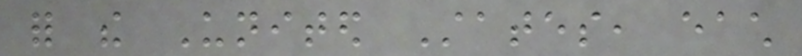for the United States, each
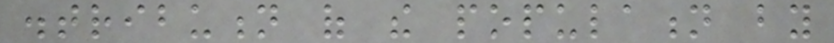distribution of the population by
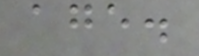age.
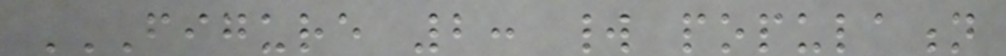FIGURE 2: WORLD POPULATION
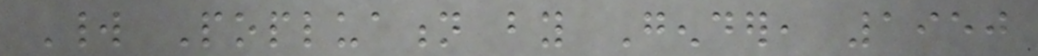World Popluation by Gender, 1950
